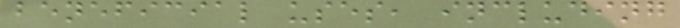beneficial uses, including
